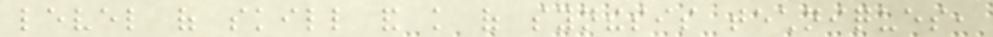level of skill and knowledge of synthesis techniques,
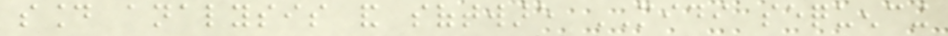sound analysis and software MIDI sequencing
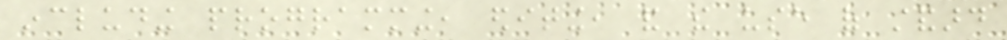including programming, editing, and the use of standard
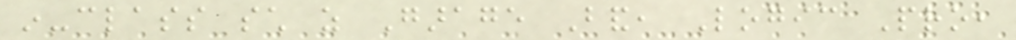in-class such as Garage Band, Logic Pro,
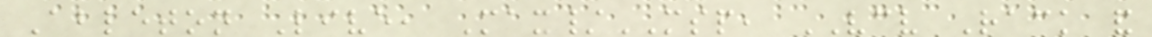Ableton Live, Max/MSP, VCV Rack and
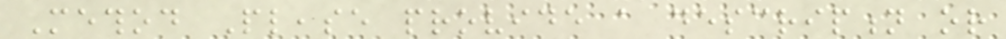Method Please provide a description or
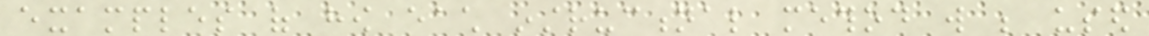examples of how each instructional method will be used
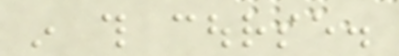in this course.
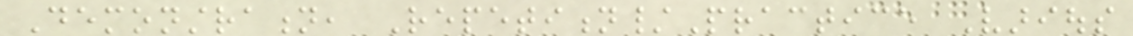Demonstration, Repetition/Practice Various
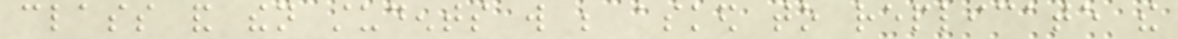class and then students will be asked to replicate the
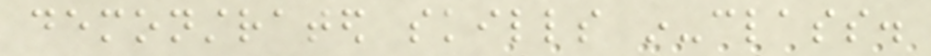demonstrated skills in-class.
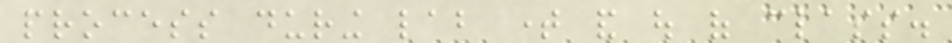process during lab time and out of class.
